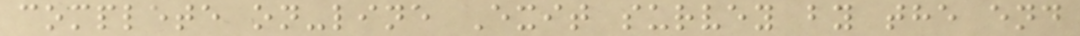complete on-line Exit survey by the end
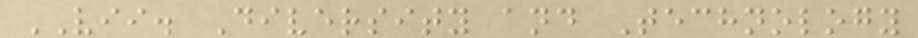VII. Diversity and Technology
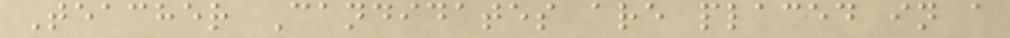Teacher Candidates are placed in a
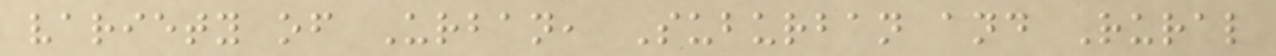variety of Urban, Suburban and Rural
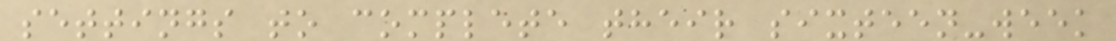settings to complete their sixteen-week
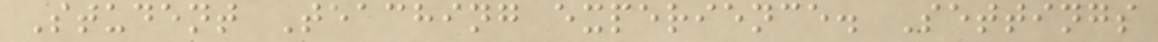Student Teaching experience. Settings
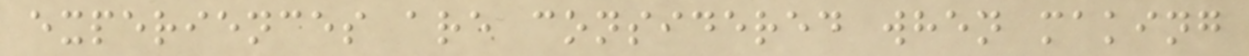experiences are considered when making
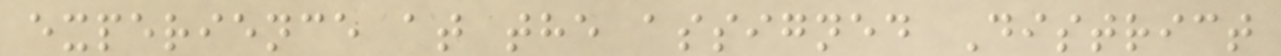experience at the assigned District
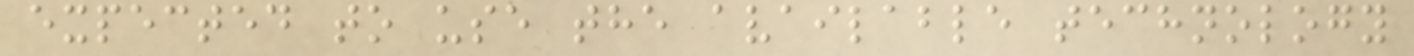expected to use the available technology
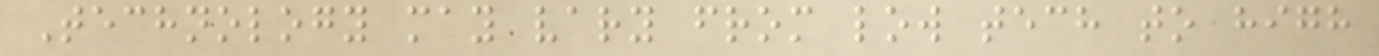Technology may vary from low tech to high
